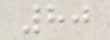80
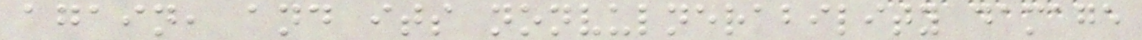again, and its nonvulnerability damage
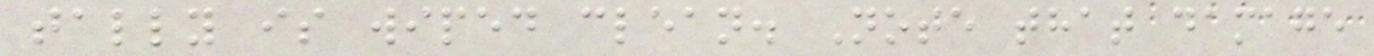tally is wiped clean. Note that damage
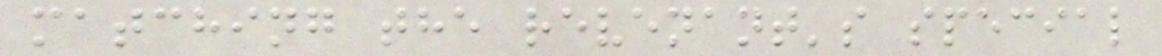matching the revenant's special
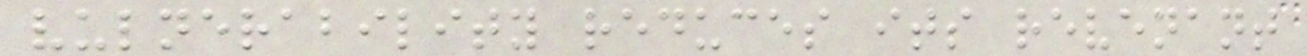vulnerability reduces its revenant
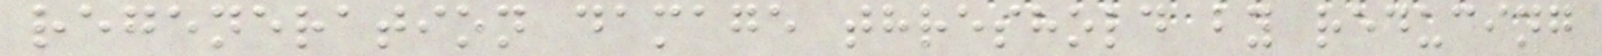regeneration damage threshold by reducing
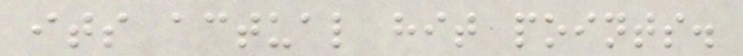its actual hit points.
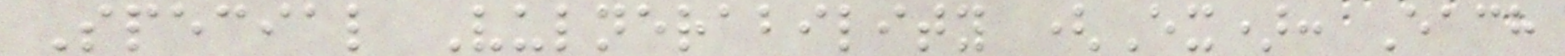Special Vulnerability (Ex): Each
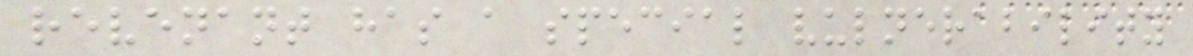revenant has a special vulnerability
